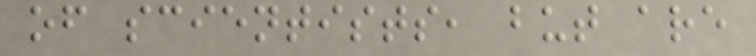of scientists, but are
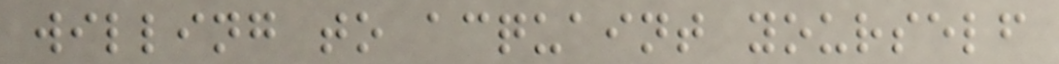willing to acquaint yourself
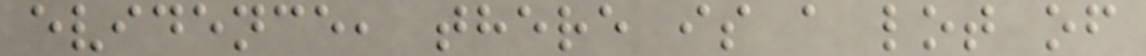evidence, there is a lot of
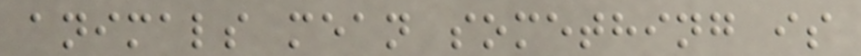animals mean something is
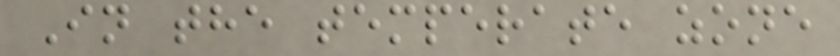In the temperate zone
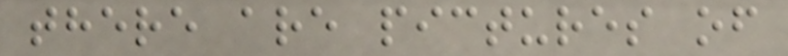there are pictures of
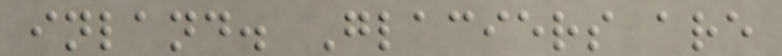inland. Glaciers are
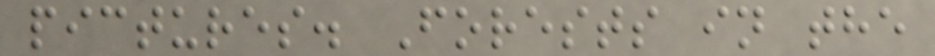pictures. Forests in the
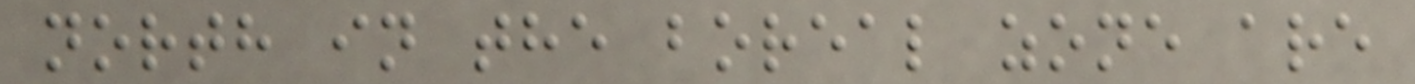north in the boreal zone are
